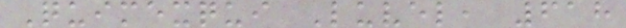Quimexqui Luvel, 618
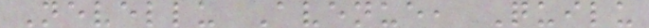Nevellu Avenue, Quilu
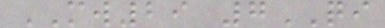MW29 7QI
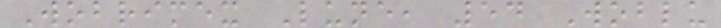Wobrimex Lune, 54 Woblu
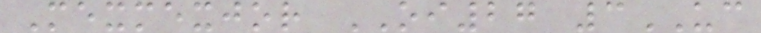Mexmexjor OI27 3UC
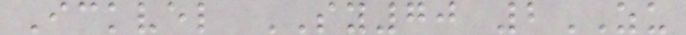Ickvel SY70 2ZU
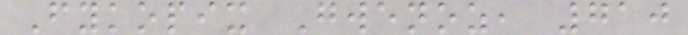Fykopix Gwenoz, 710
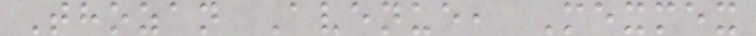Thozan Avenue, Mexmex
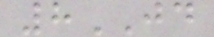8JD
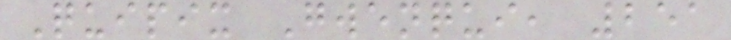Quipix Gwenqui, 251
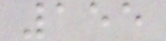155
